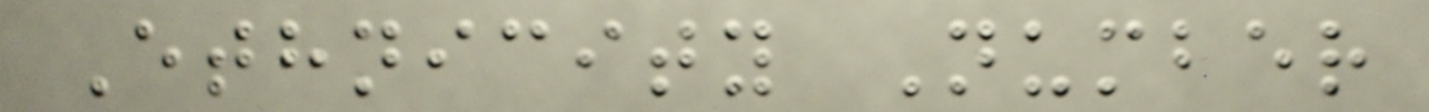Ethnicity Number
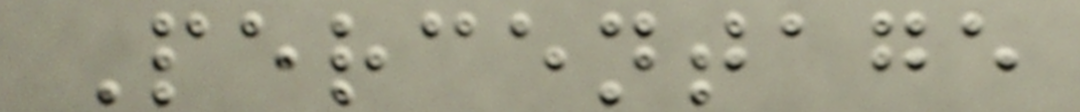Percentage
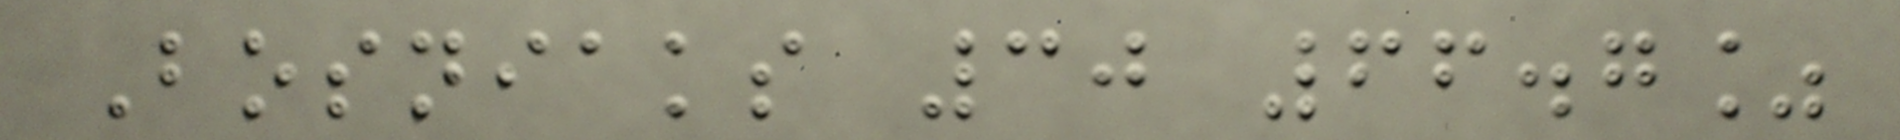Bosniaks 30 66.7%
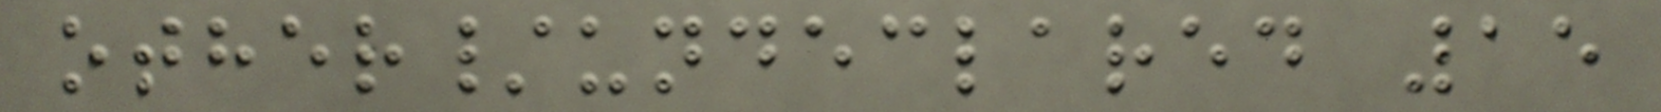other/undeclared 15
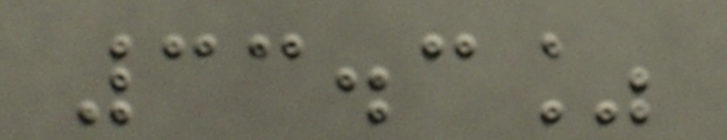33.3%
